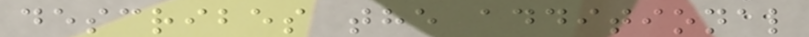describes the additional
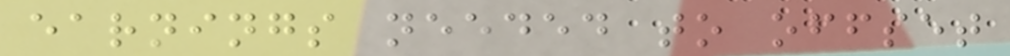earnings needed to offset
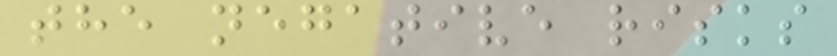the negative risks
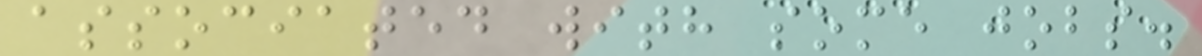associated with some jobs.
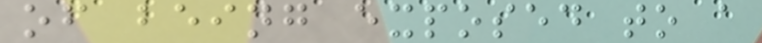of being exposed to a
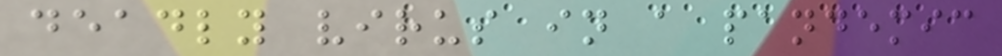deadly virus in a pandemic
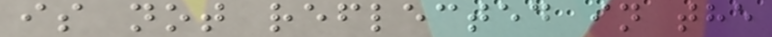is not reflected in the
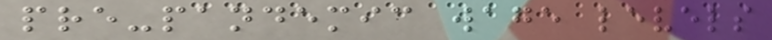pre-pandemic wage levels
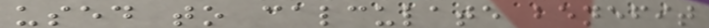used to calculate benefit
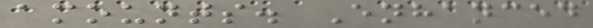amounts. Enhanced
